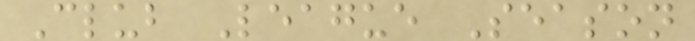Club League Season
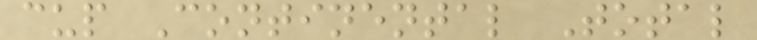cup Continental Total
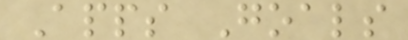Apps Goals
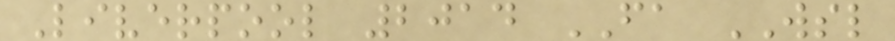Liverpool 2014 FA WSL
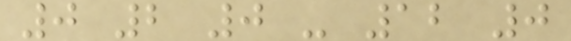0 2 0 - 12 0
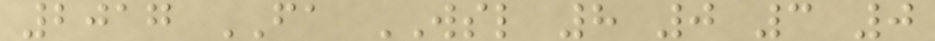2017 FA WSL 8 0 3 0
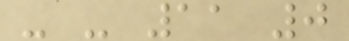- - 11 0
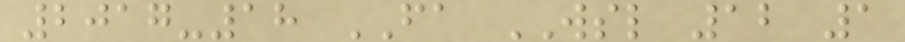2017-18 FA WSL 12 1
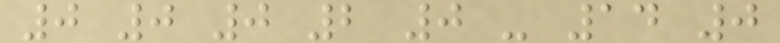0 0 0 2 0 - 14 0
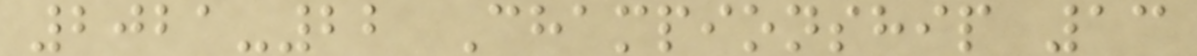2021-22 Championship 13
